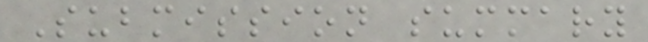Submission summary
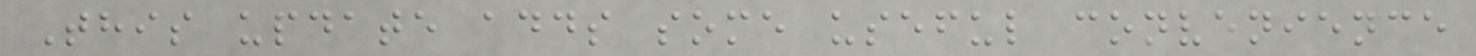This update adds some useful convenience
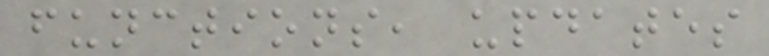functions, updates
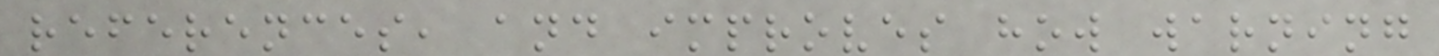references, and improves how warning
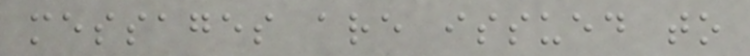messages are issued to
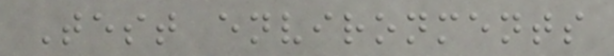Test environments
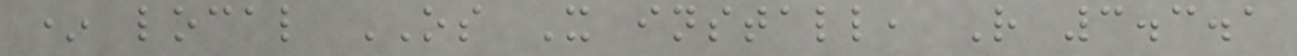* local OS X install, R 3.3.1
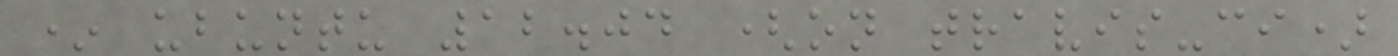* ubuntu 12.04 (on travis-ci)
